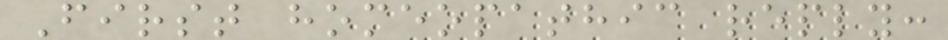First homeopathic reply:
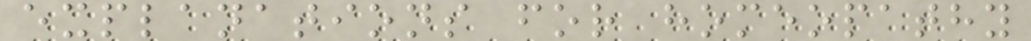explanations for homeopathy
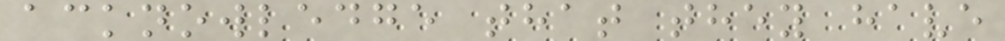acknowledge that they have
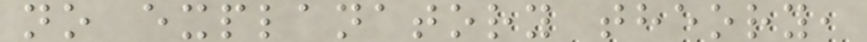no explanatory theory,
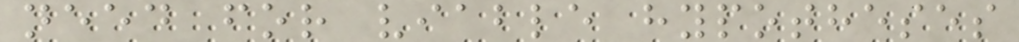need for viable hypotheses
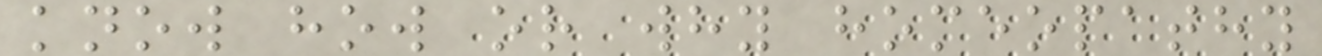know how or why homeopathy
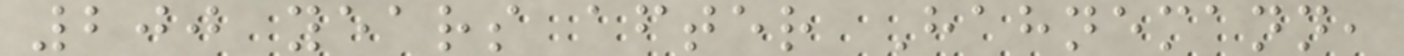200 years after Hahnemann,
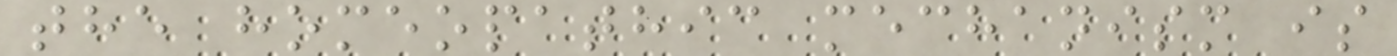the homeopathic mechanism is
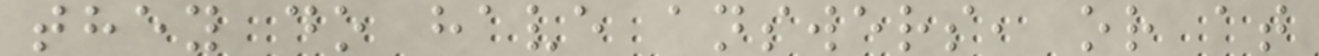they do have answers, or at
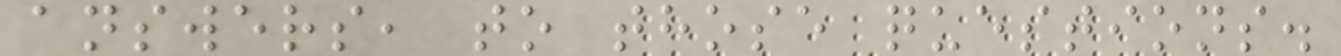answers, to those questions.
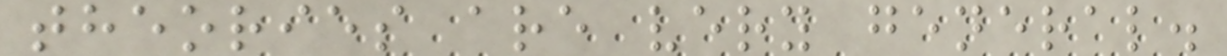theories are very general.
